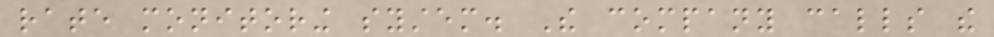rate monitoring system. The company calls the
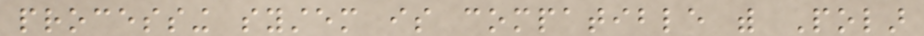processing system is compatible with Polar
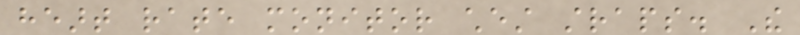heart rate monitor chest straps. The
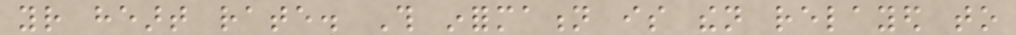your heart rate. This information is then relayed to
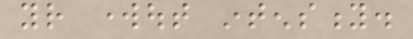your workout intensity.
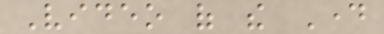Video of the Day
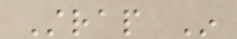Strap In
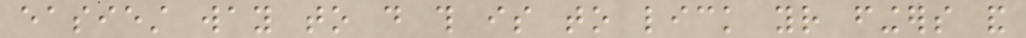easiest way to do this is to lick your fingers and
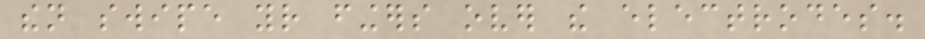then swipe your fingers over the electrodes.
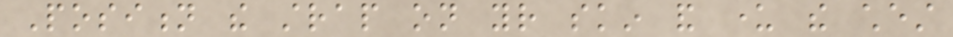Position the strap on your skin and under the chest
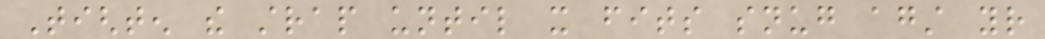Tighten the strap until it fits snug against your
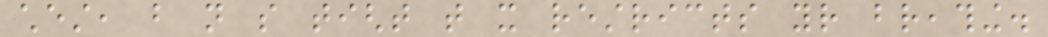chest, but not so tight that it restricts your breathing.
